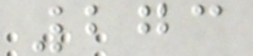273
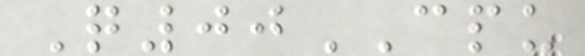Q00CPU
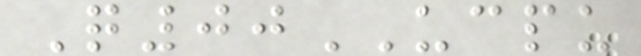Q00UCPU
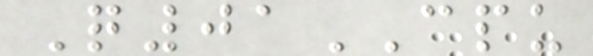Q01CPU
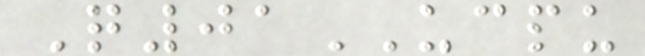Q01UCPU
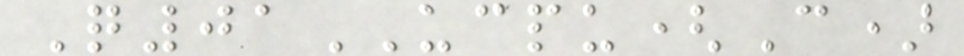Q01UCPU(C)
